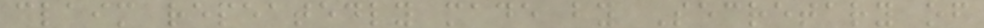claim repeatedly made by Secretary of
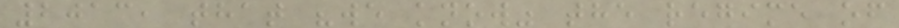2013, that "we know" the regime of
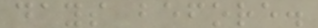days before.
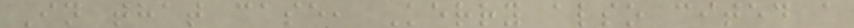In that case, Kerry also cited a
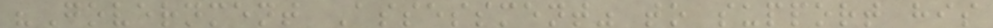"Government Assessment" to support his
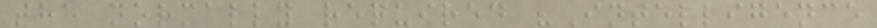the normally required "Intelligence
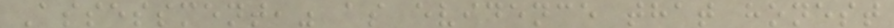Assessment," as evidence that honest
